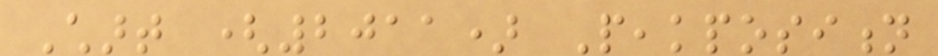Chart (2011) Peakposition
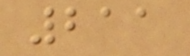211
